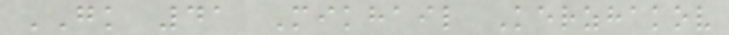GK 41 Mikhail Kerzhakov
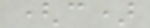(c)
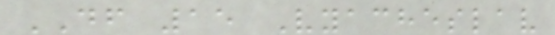DF 15 Vyacheslav
